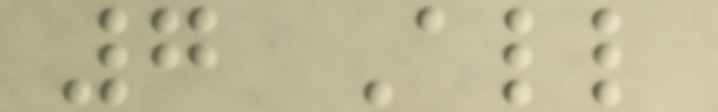7 All
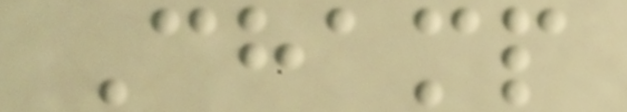Champ
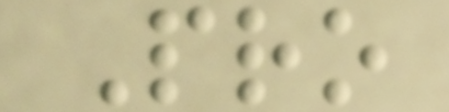Pro
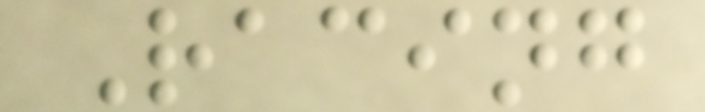Racing
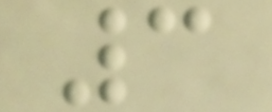3
